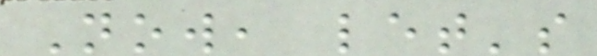Now, let's
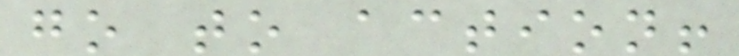go to action!
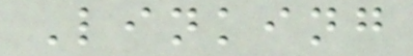Linking
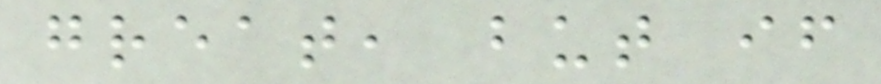great, but if
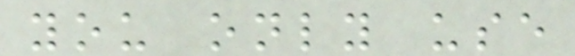you only use
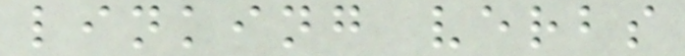linking verbs
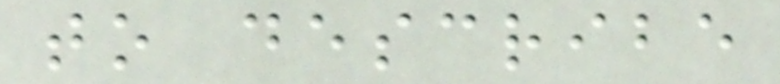to describe
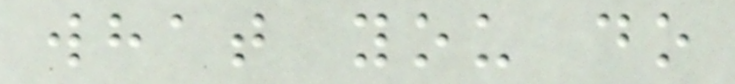what you do
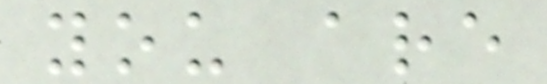you are
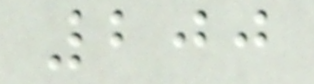200
